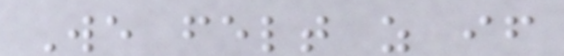We felt as if
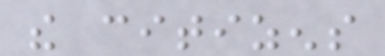the citizens
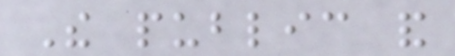The public and
